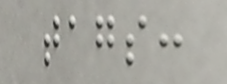tags:
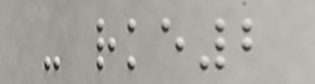- rke2
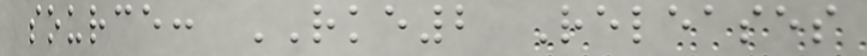source: RKE2 Releases
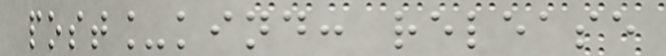post_kind: release
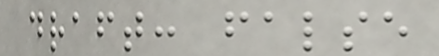draft: false
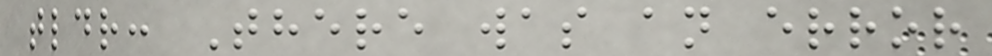tldr: There was an error
